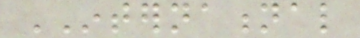INTERNATIONAL
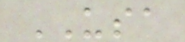USA
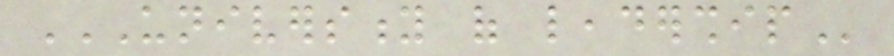UNIVERSITY OF LEADERSHIP
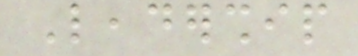Leadership
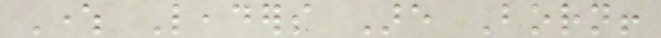Where Leaders Are Born!
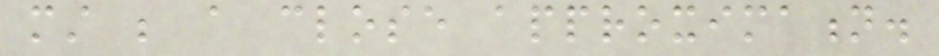must be a close approximation.
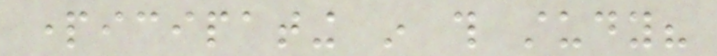participating in this study?
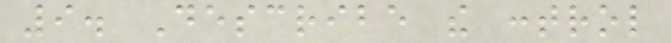9. Describe the control
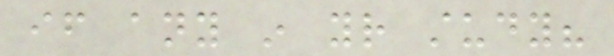if any in your study?
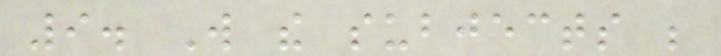9. Will the subjects be
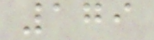179
